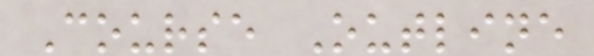Course Outline
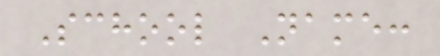School Name:
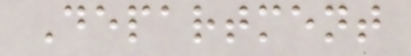Department
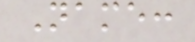Name:
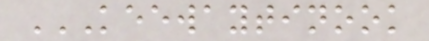KEEWAYTINOOK
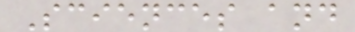Sciences and
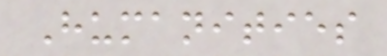Humanities
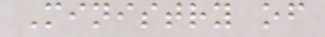Ministry of
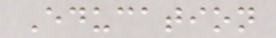Education
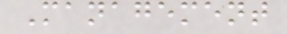Management
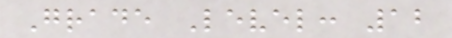Grade Level: 12
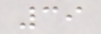39
